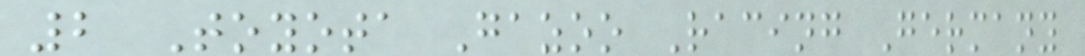2 Toyota Gazoo Racing Germany
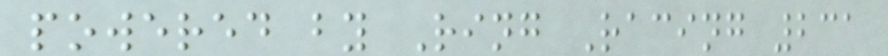powered by Ring Racing 231
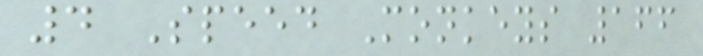4 Speed Monkeys 166
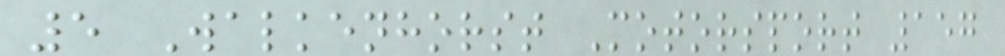5 Walkenhorst Motorsport 157
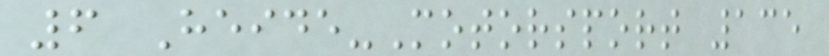6 Heide-Motorsport 135
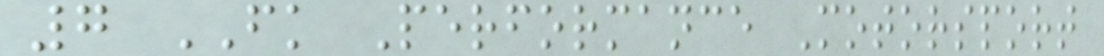7 FK Performance Motorsport
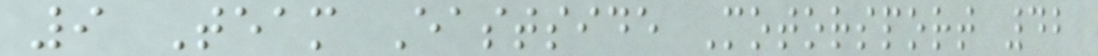9 Team Eastside Motorsport 42
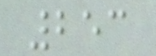253
